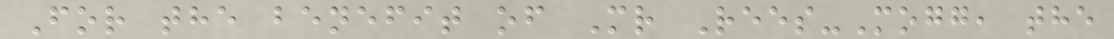For the benefit of Mr Rees-Mogg, the
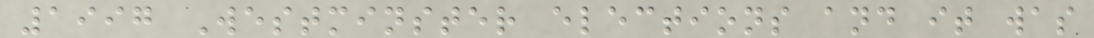1997 Westminster elections and it was
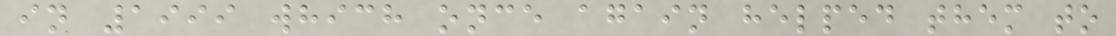in 1999 which once again helped them to
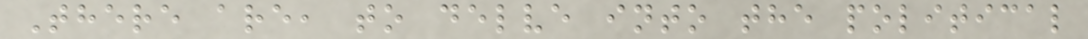There are, to delve into the political
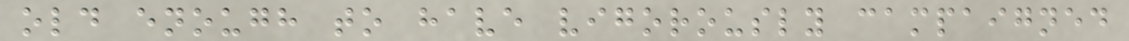old enough to have vigorously campaigned
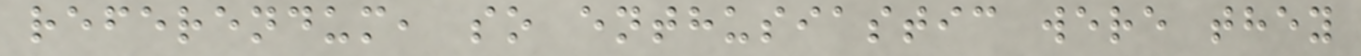referendum, so enthusiastic were they
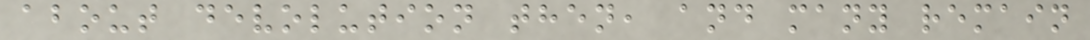about devolution then, and many remain
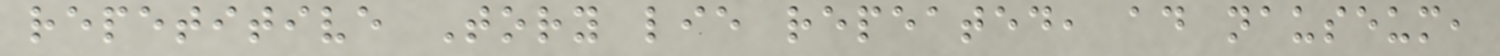repetitive Tory lie repeated, ad nauseum,
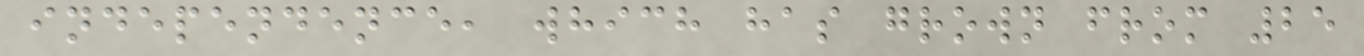independence, which has grown from 25
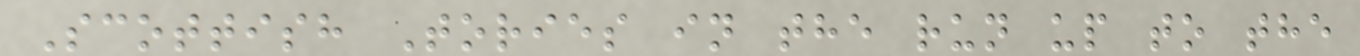Scottish Tories in the run up to the
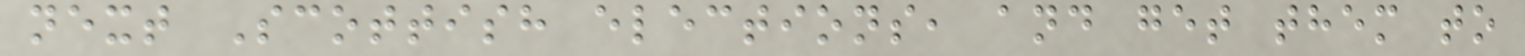next Scottish elections, and get them to
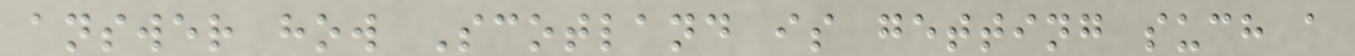answer how Scotland is getting such a
